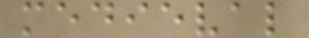medieval
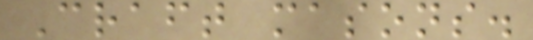Craft masons.
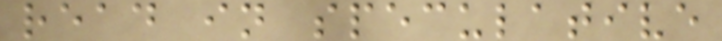read in speculative
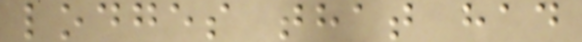lodges that had
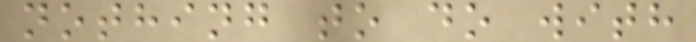nothing to do with
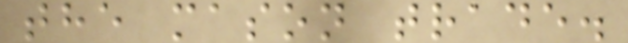the mason trade.
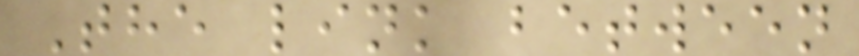The link between
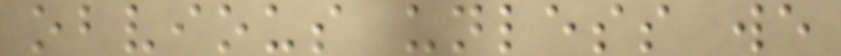obvious unless we
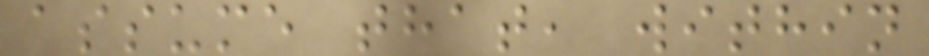assume that, within
